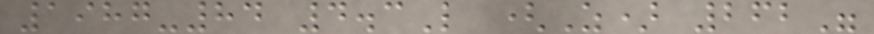1987-84 4.3L (Z) 262"
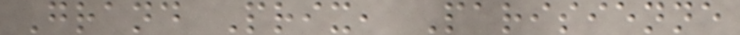Grand Prix, Parisienne
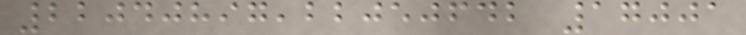22040897,22050642 17001
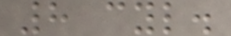8 cyl.
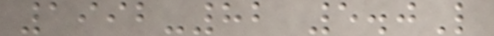1992-82 5.0L
